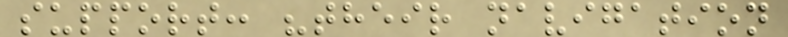support: "their navigation
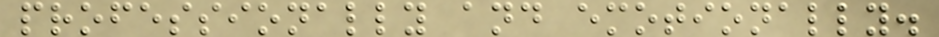professionally and emotionally.
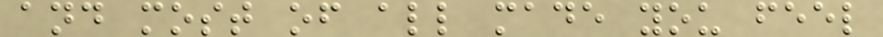and most of all made you feel
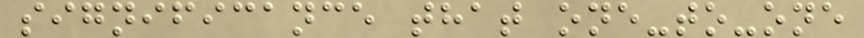significance that one-to-one
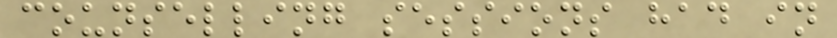counselling sessions had in
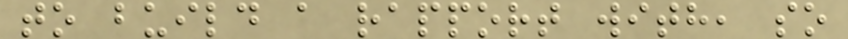to build a rapport with, so
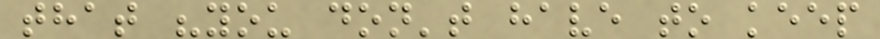that "you don't have to keep
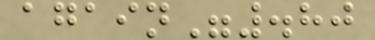again".80
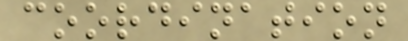coordination
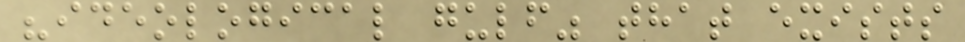"ideological gulf" that exists
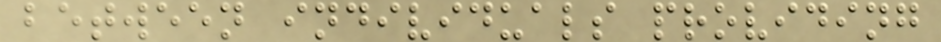between individuals providing
